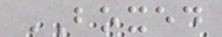BOXED
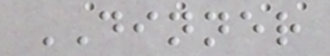DINNER
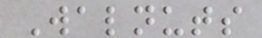Walnuts
